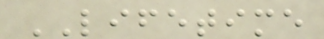LIFETIME
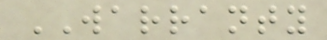WARRANTY
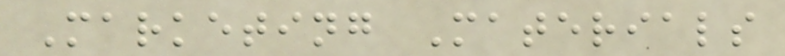Marketing Materials
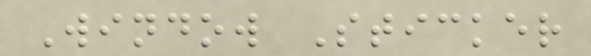Window Sticker
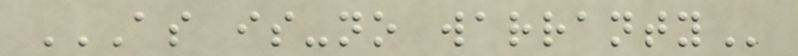AS IS-NO WARRANTY
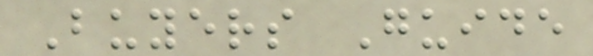Buyers Guide
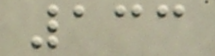133
